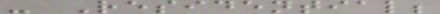- Residential;
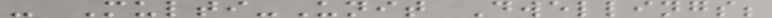- Multi-Unit Dwellings;
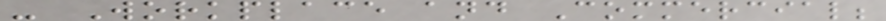- Workplace and Commercial;
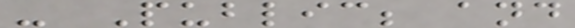- Public; and
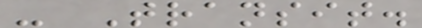- Transit.
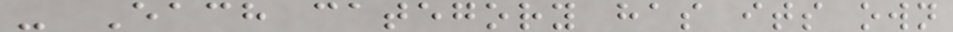- Each category has its own
